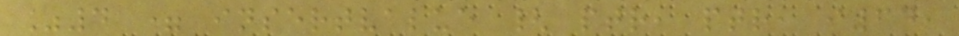%4 = insertvalue { ptr, ptr, i64,
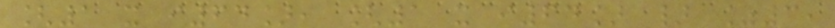[1 x i64], [1 x i64] } %3,
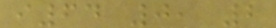i64 0, 2
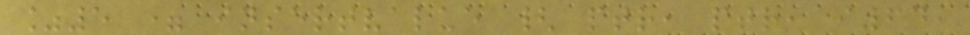%5 = insertvalue { ptr, ptr, i64,
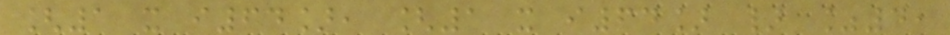[1 x i64], [1 x i64] } %4,
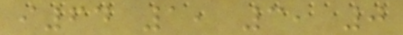i64 1, 3, 0
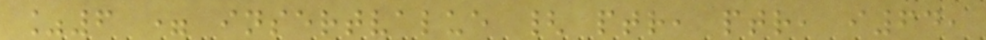%6 = insertvalue { ptr, ptr, i64,
